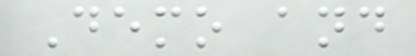Demo and
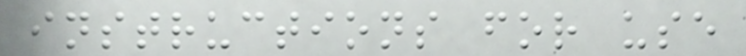instructions for use
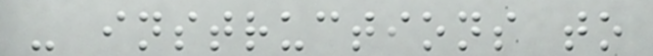- instructions to
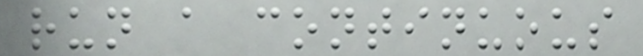run a continuous
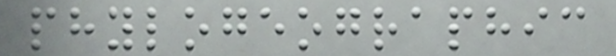phylogeographic
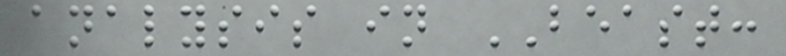analysis in BEAST:
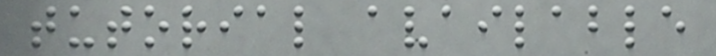tutorial available
